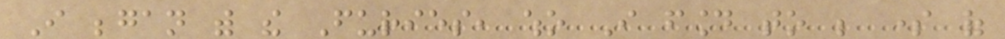I began with the Furies, who I found to be some of
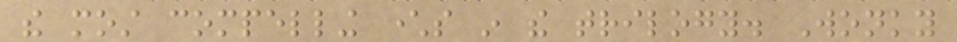the most compelling characters in the trilogy. Wonky
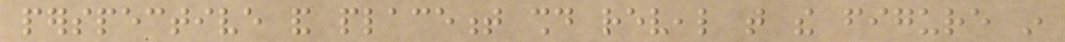perspective and placement should reveal that the figure in
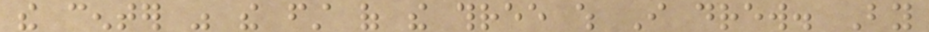the center was the first of the three which I drew. By
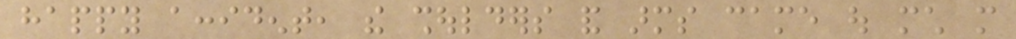happy accident, the shoulders and arms came out much more
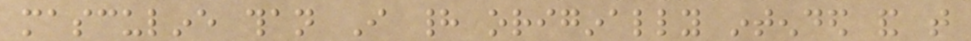masculine than I had originally intended and that
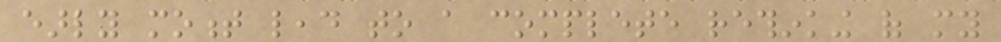early moment lead to a complete rethinking of my
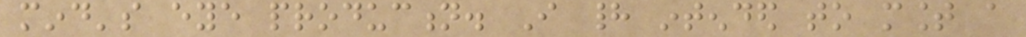mind's eye production. I had intended to mount a
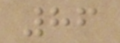86
